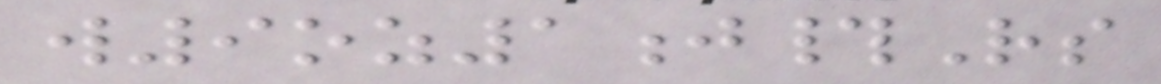w9oz1j#Rs
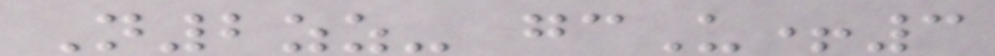N2zz- gcU+3
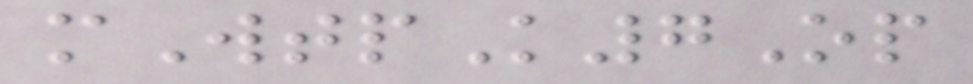mWtpK7Op
